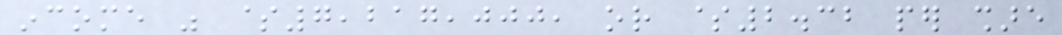income was $7,217,000, or $2.32 per share
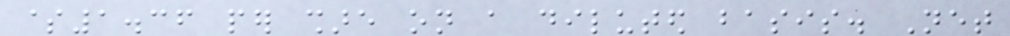$1.36 per share on a diluted basis. Net
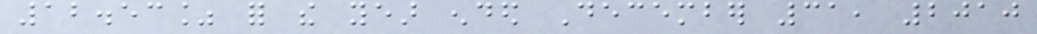12.53% for the year ended December 31, 2010
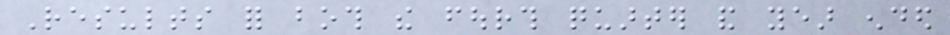Results for both the fourth quarter and year ended
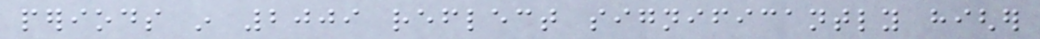periods in 2009 reflect significantly higher
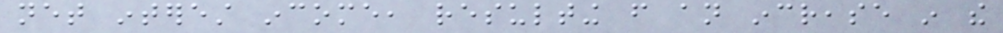net interest income, resulting from an increase in the
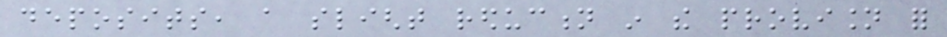deposits, a slight reduction in the provision for
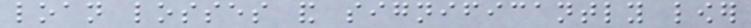loan losses and significantly lower
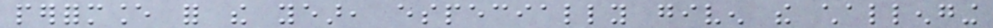performance for the year, especially given the challenging
